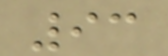93
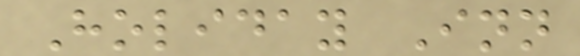Holiday Inn
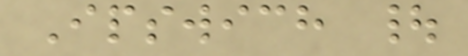Ipswich |
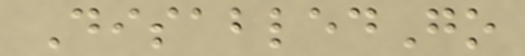DisabledGo
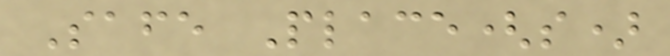Safe Place(s)
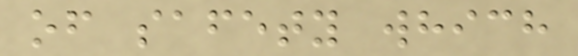of safety which
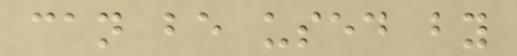can be used by
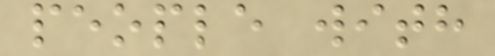people with
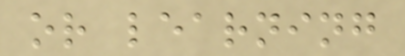or learning
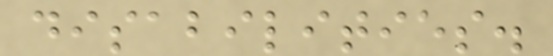disabilities.
